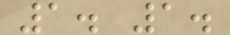1. 1.
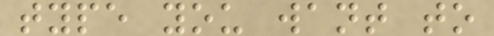type you want to
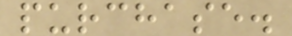purchase.
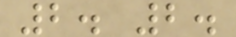2. 2.
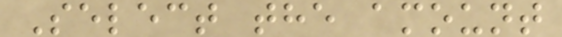Select the amount
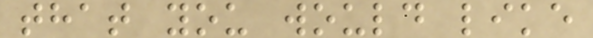that you would like
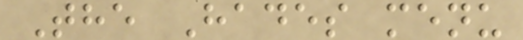The Hades menu
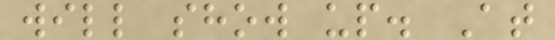will show up. At
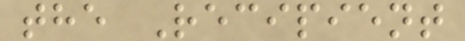the Recipient
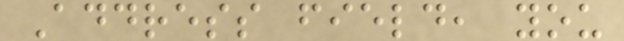Address field, you
